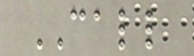CALL
